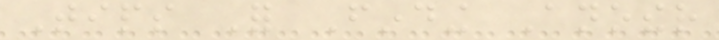Tips For Finding Another
